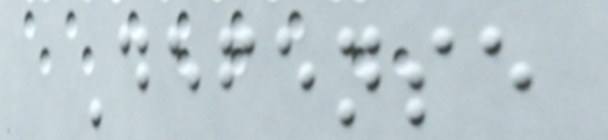Defense
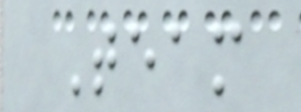Team
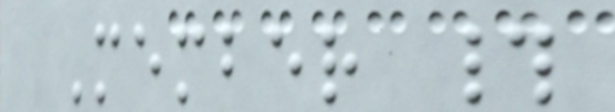Member #
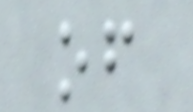of
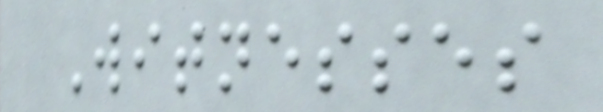Witnesses
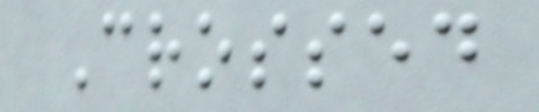Crossed
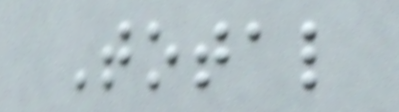Total
